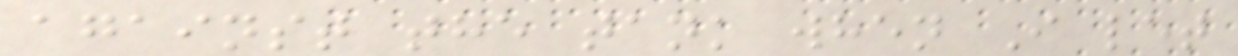against the tank when I let
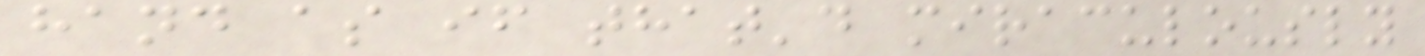hand as if that'd miraculously
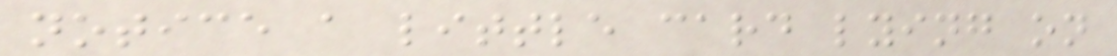notice a little card lying on
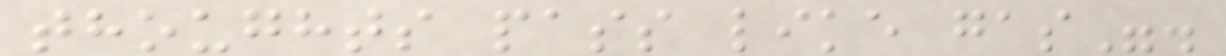thoughts pass like gas".
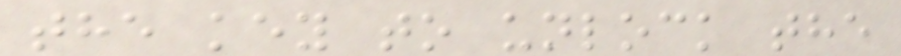the key to unlock the
